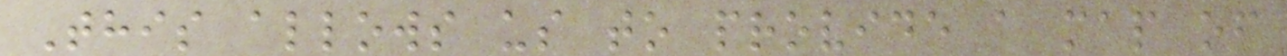This allows us to provide a map of
